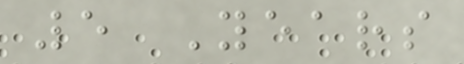5 Years
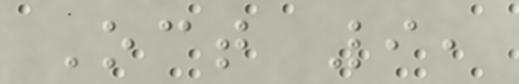Oct 9,
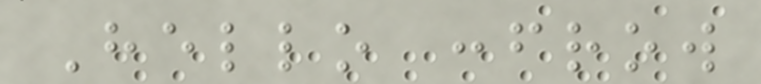Hello :frow
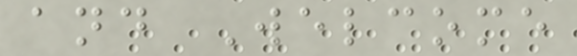and Welcome
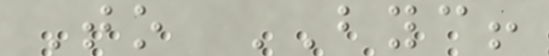To BYC!
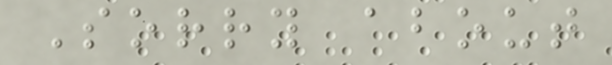Sorry about
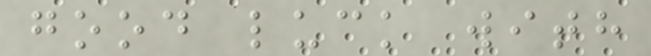good luck with
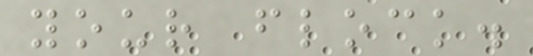your flock.
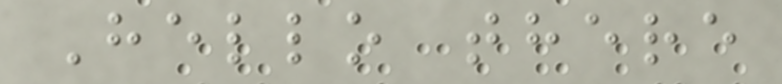Hello there
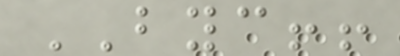BYC!!
